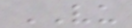VU
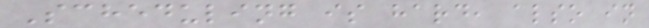Scheduling is hard, also in
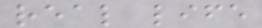real life
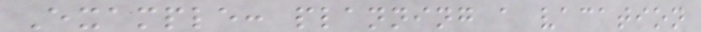Example: planning a vacation
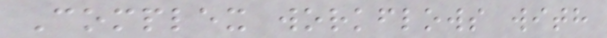Complex workflows with
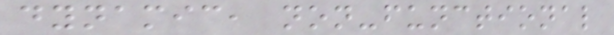dynamic, non-functional
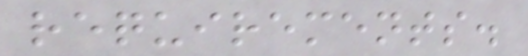requirements.
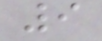9
